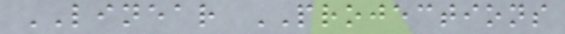LINEAR PROJECTIONS
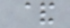&
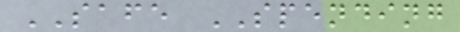SAFE SPENDING
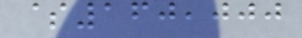$160,000
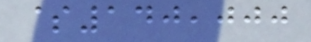$140,000
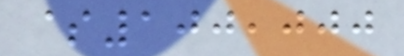$100,000
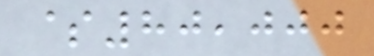$80,000
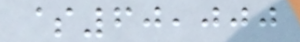$60,000
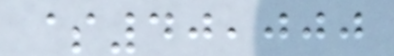$40,000
